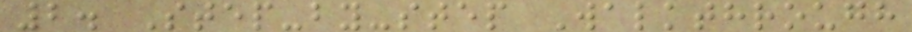2. Step-by-step Walkthrough
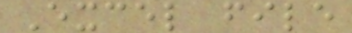Excel file
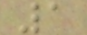1
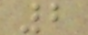2
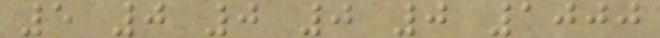5 0 0 0 0 1000
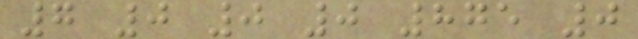7 0 0 0 875 0
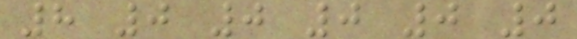8 0 0 0 0 0
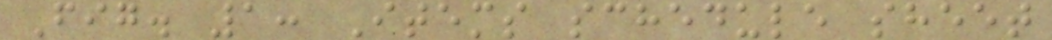Fig. 1: Items schedule sheet
